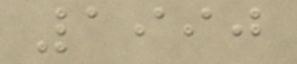1990
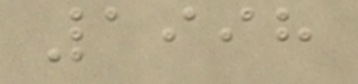1998
